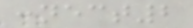connect2
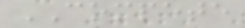COMPETE
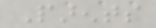Parents
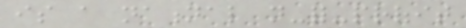is a national not-for-profit
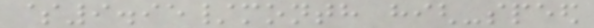$9.95/month high-speed
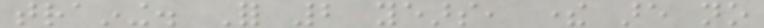training. For 2 years, there are no
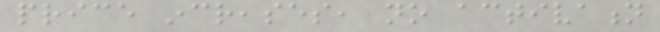price increases, no activation
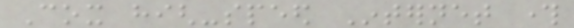Cox high-speed Internet through
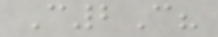C2C?
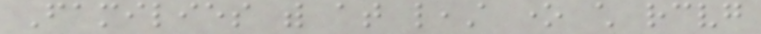Families with at least one child receiving
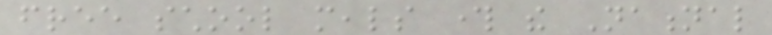free school meals through the National
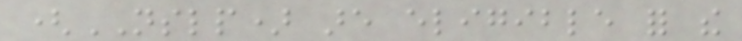(NSLP) are eligible for the
